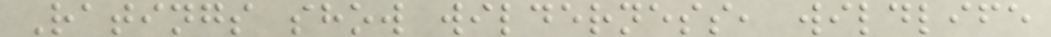Ratings show wilderness, wildlife
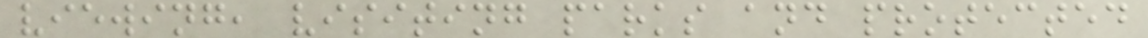viewing, visiting parks and protected
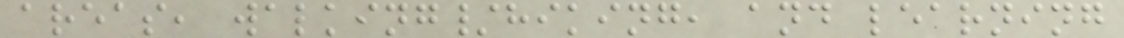areas, walking/hiking, and learning
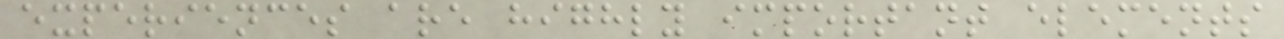experiences are highly important elements
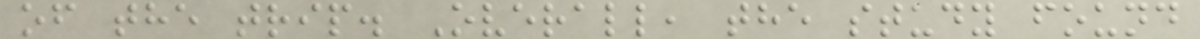of the trip. Overall, the study found
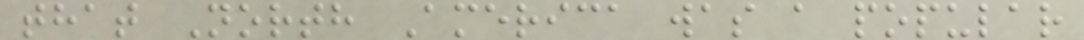that North America was a popular
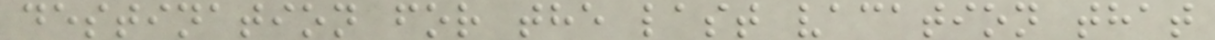destination for the last vacation that
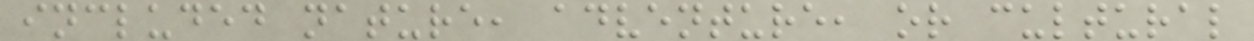included nature, adventure, or cultural
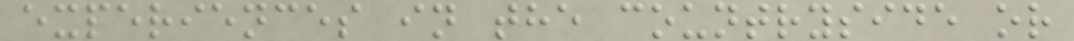experiences in the countryside or
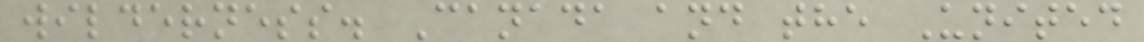wilderness. Canada and the United
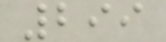299
